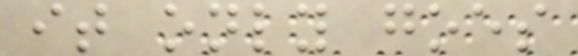it only goes
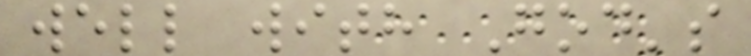well with God's
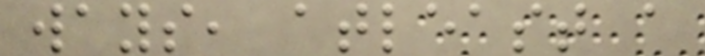ways, atleast a
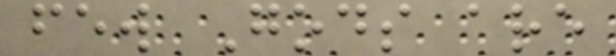few Gods are
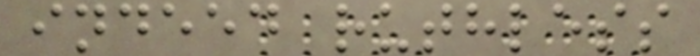indeed ruthless
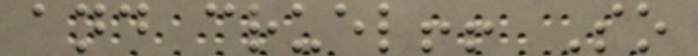and cruel!! So
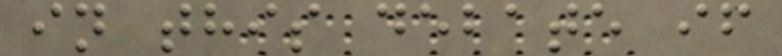in this debate if
